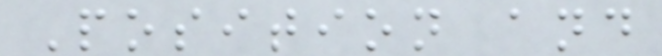Position and
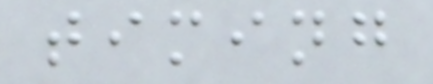timing
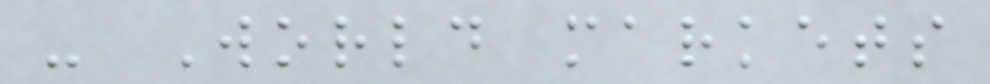- World markets
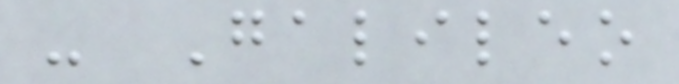- Galileo
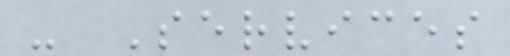- Services
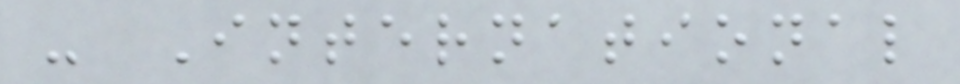- International
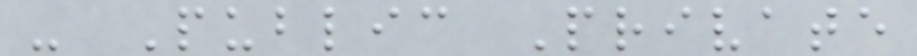- Public Private
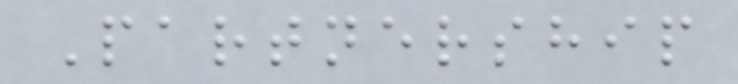Partnership
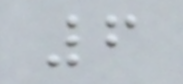6
